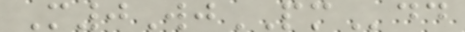M0WjPMdd
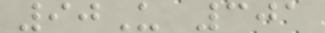90U 301
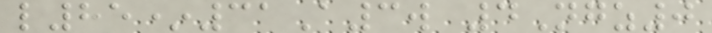l85*31A3w 4Ngz0
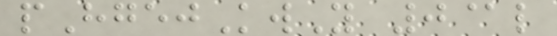pHgejKwY 0@l
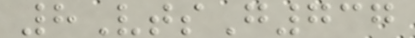8VtsG737
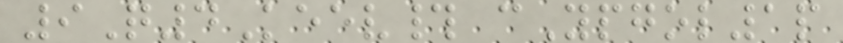9Q4Keev# cYpgol1p
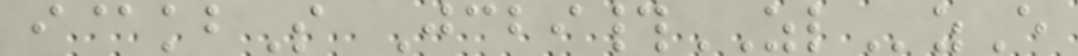i@kbS Jcbi#ZLzE
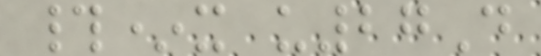#*x u27D
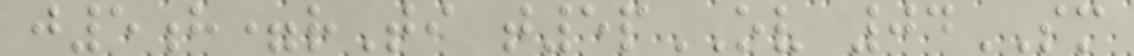j5h=rTi t5pOV 04SM
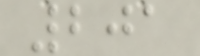201
